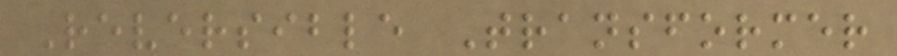Reversible Transformer
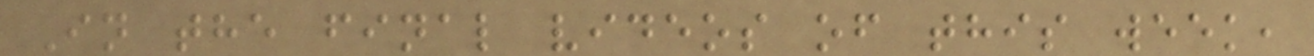In the final videos of this week,
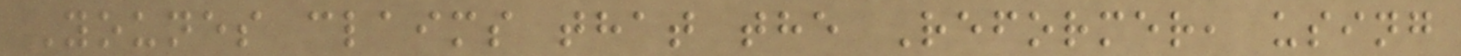Younes claims that the Reformer, using
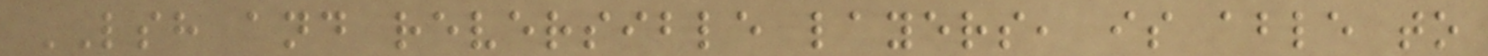LSH and reversible layers, is able to
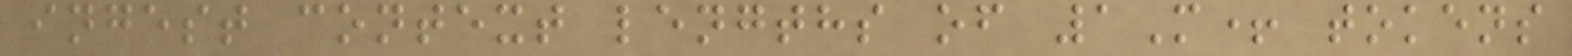ingest context lengths of 1M+ tokens
